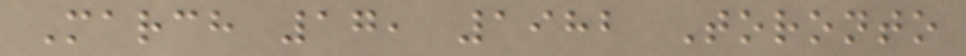March 17, 1982 Toronto
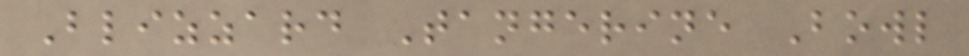Blizzard Tangerine Bowl
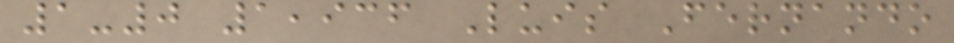1-0 1,936 Luis Fernando
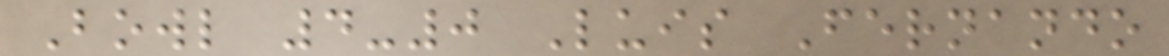Bowl 4-0 Luis Fernando
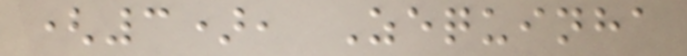(3), Zequinha
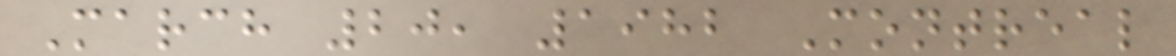March 20, 1982 Montreal
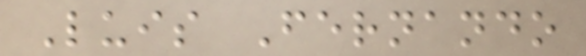Luis Fernando
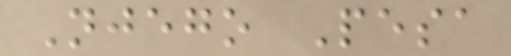Njego Pesa
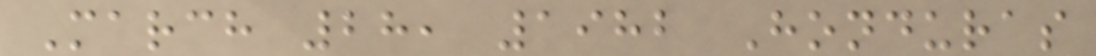March 28, 1982 Honduras
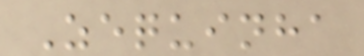Zequinha
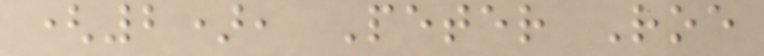(2), Peter Roe
